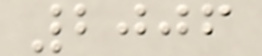2006
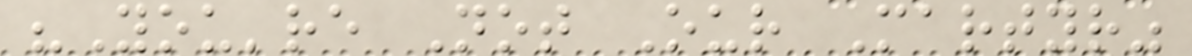"You're Not Our Martyr"
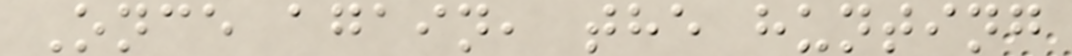Once again, the hunting
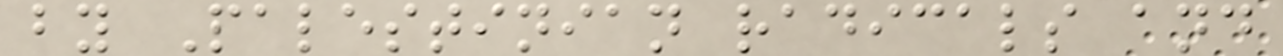by Palestinian radicals and
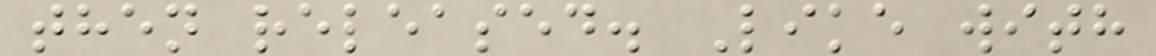then released. Like with
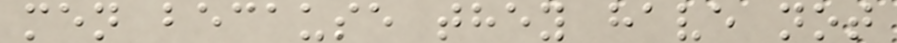men because they have not
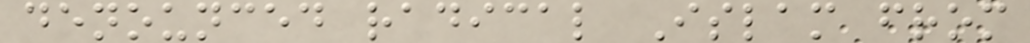denounced radical Islam from
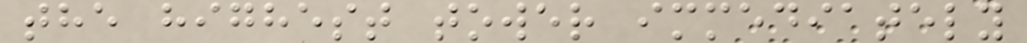the highest tower immediately
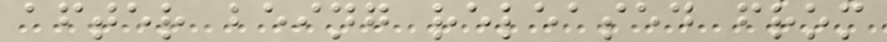after being released from
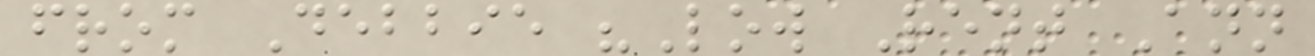from Debbie "Low Rent Ann
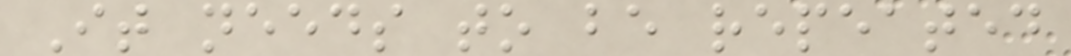It needs to be repeated
